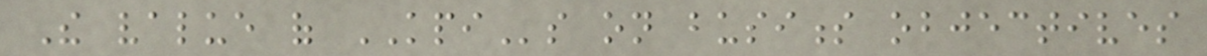The value of KPIs on business objectives
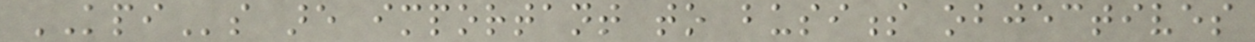KPIs are important to business objectives
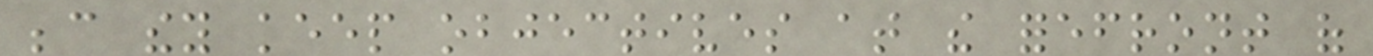because they keep objectives at the forefront of
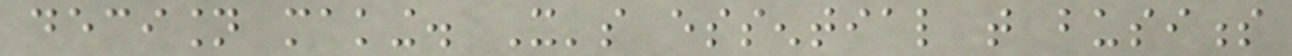decision making. It's essential that business
